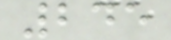245
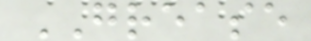GREASE
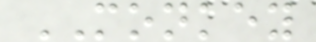MONKEY
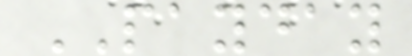PAYDAY
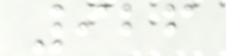926
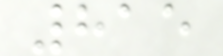815
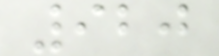920
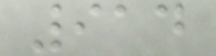914
